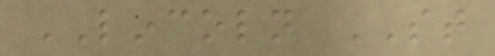LINCOLN ST
